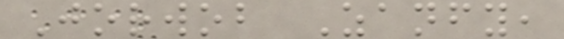Jorwob Zanfy,
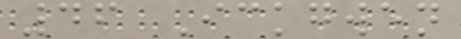46 Ickgwen
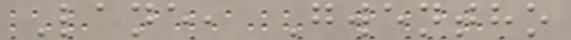Lane, Gwentho
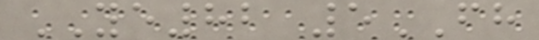YE82 5FH
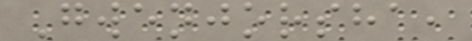Gwenjorsha,
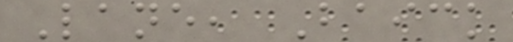Lane, Baick
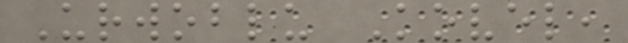Urwoblu Kovel,
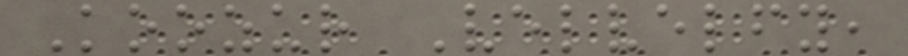Koozur Velvelfy,
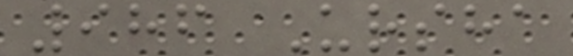986 Ursha
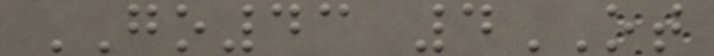GO43 4OT
